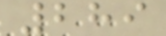289
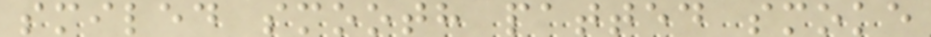smiled smooth patted smoke
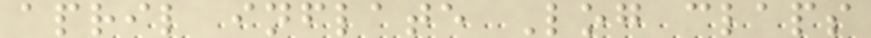april inflate Log claps
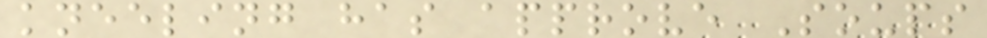kneeling has approve Soups
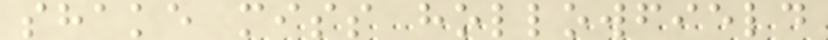shake miss hollowfield
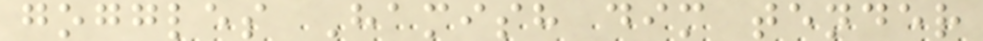goggles Hamish dim tender
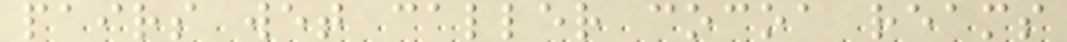pairs wet caller cocoa reams
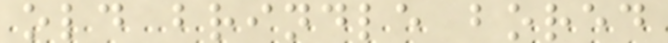old brindle bored
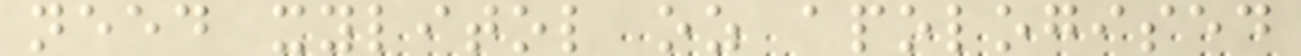need xylitol oz apologised
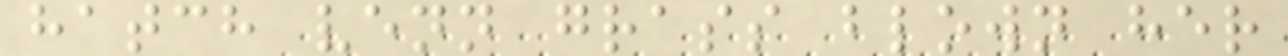hatch venn grass blown her
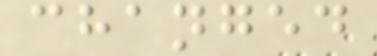changed
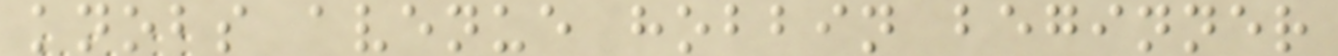knobs avenue hobbin beginner
